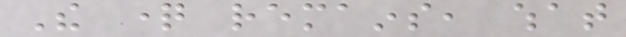The question remains, what
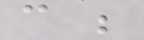can be
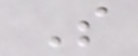So
